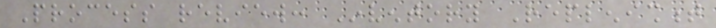Process review: Inventory Replenishment
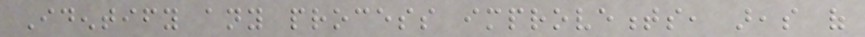Identify any process improvements, areas of
